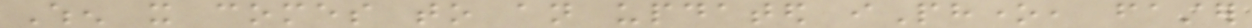When it comes to an updated iPhone, faster
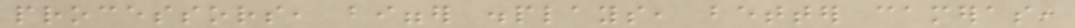processors, bigger displays, better cameras,
